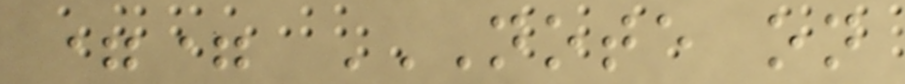== NOTE ON
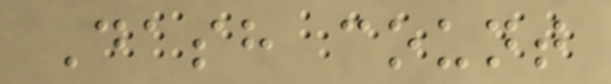Dash count
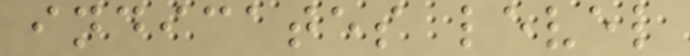indicates level
